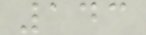143
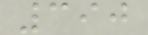390
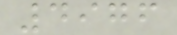4976
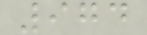974
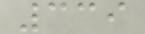339
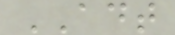ADT
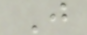J
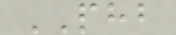PHB
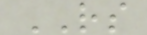RS
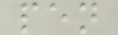pen
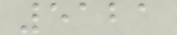5121
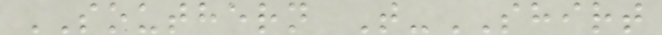SOUTHERN T-SHIRT
